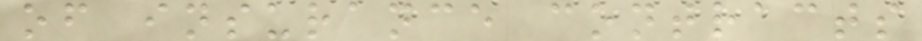of insurance contracts
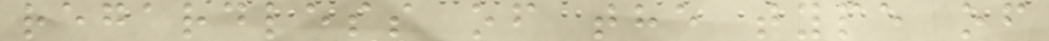regardless of the type of
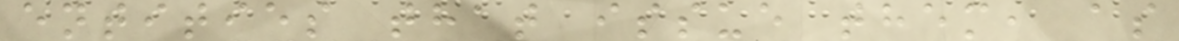entities that issue them, as
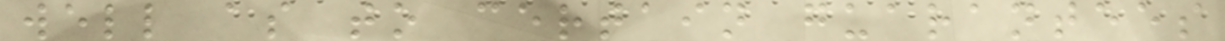well as to certain guarantees
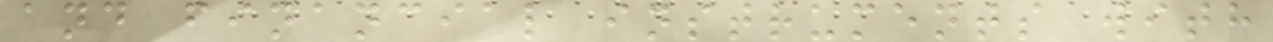and financial instruments with
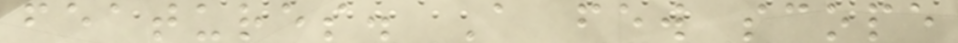features. A few scope
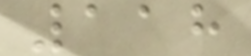118
